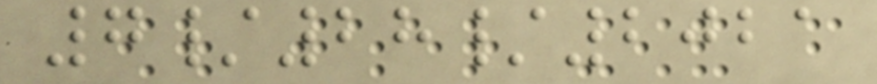7/28/2021
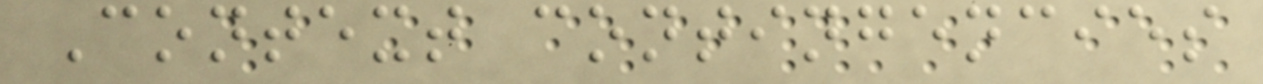Context contingencies
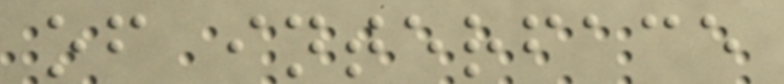of interface
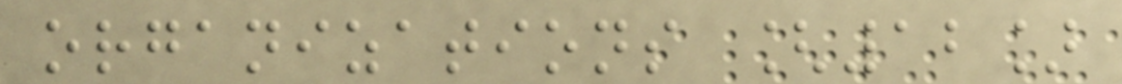organizations [12]
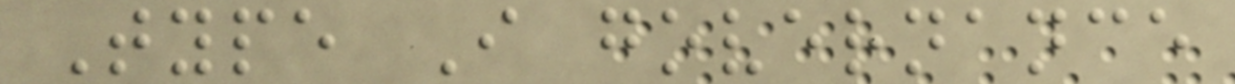Type I governance
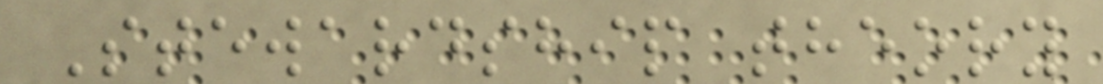Stewardship theory
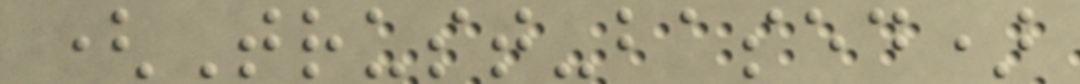(Trust-based)
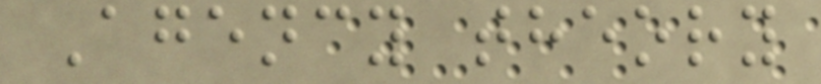Agency theory
